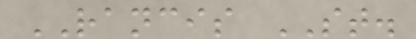RANCIS ST.
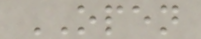OPEN
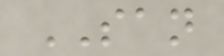SAN
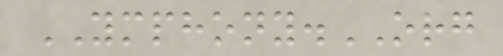YMPHONY.ORG
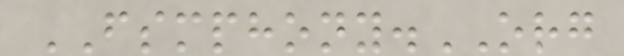FSMPHONY.ORG
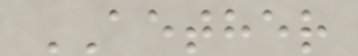AETHER
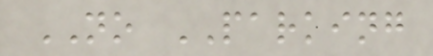NO PARKING
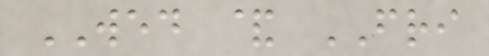WED & FRI
